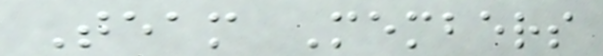Team Members
